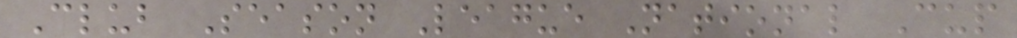Club Season League National Cup
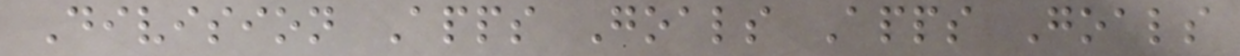Division Apps Goals Apps Goals
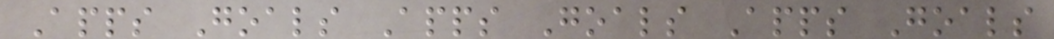Apps Goals Apps Goals Apps Goals
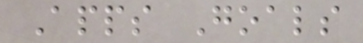Apps Goals
